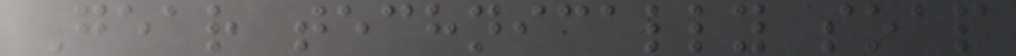Gear technically soap
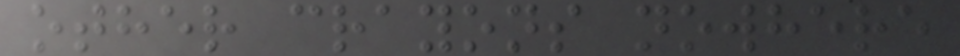other crayons nowhere
